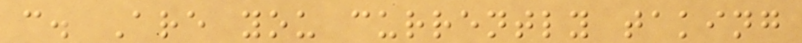c. Are you currently taking
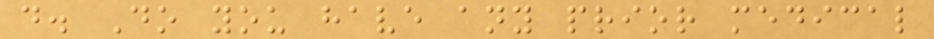d. Do you have any prior medical
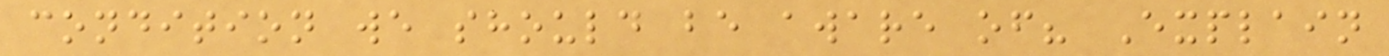condition we should be aware of? Explain
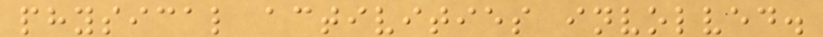physical activities involved.
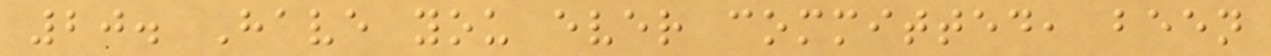20. Have you ever committed, been
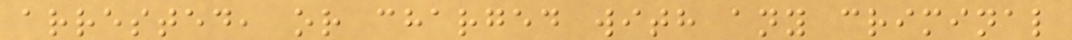arrested, or charged with any criminal
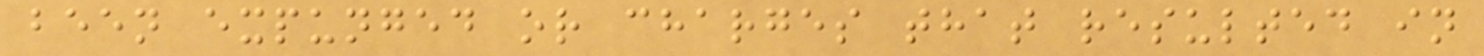been expunged or charges that resulted in
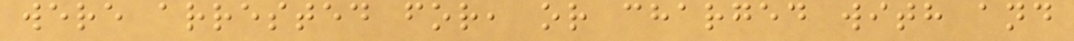were arrested for, or charged with and
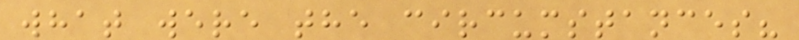what were the circumstances?
